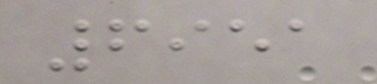6951
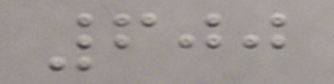600
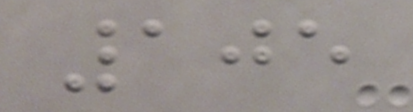105
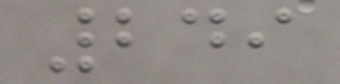249
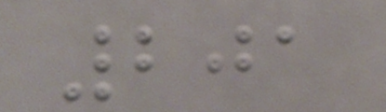201
